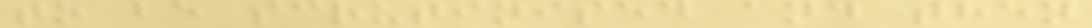to be scrutinised and then
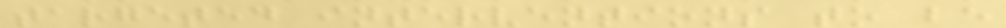targeted interventions to be
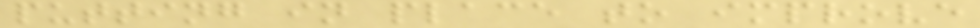putting in place to improve
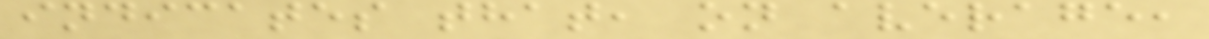indicates that, on average,
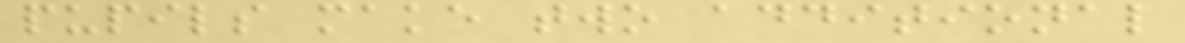pupils make two additional
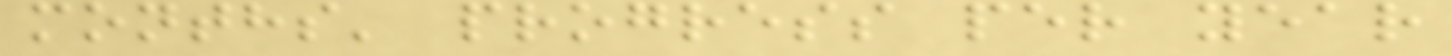months' progress per year
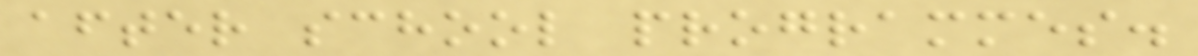after school programmes.
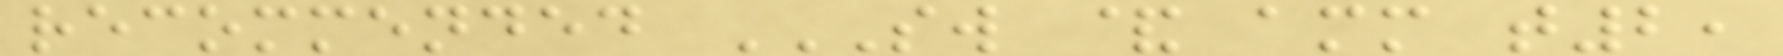recommended SW & AMM T2,
